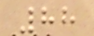88
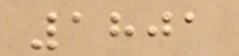1801
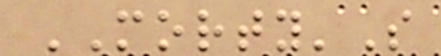MORTY'S
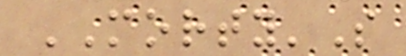MORTY'S
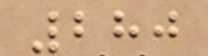280
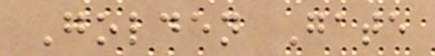Golden Gate
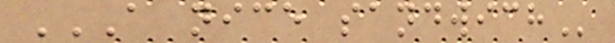A NICE SANDWICH
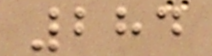284
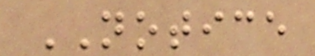NOTICE
